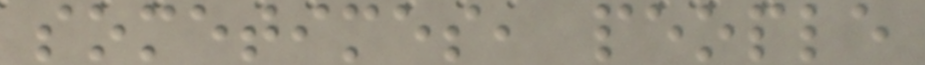sometimes, people
